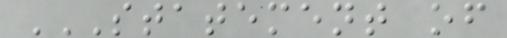STATEMENT OF
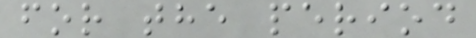for the period
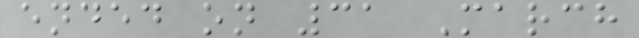ended on 31 March
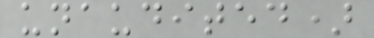unaudited)
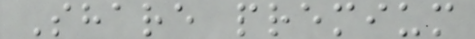Share premium
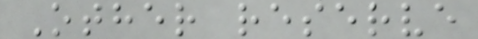Other reserve
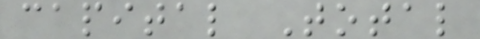capital Total
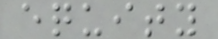equity
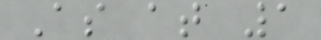As at 1
